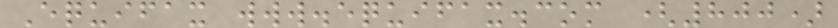Equifax www.equifax.com (800)
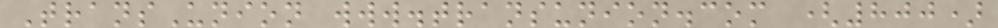TransUnion www.transunion.com (800)
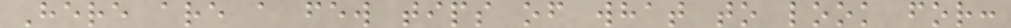Here are a few tips of what to look for:
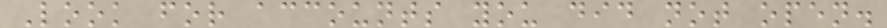Look for accounts you did not open.
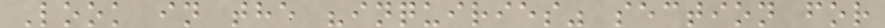Look in the "inquiries" section for
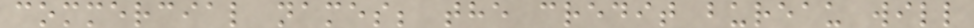commercial names; the credit bureau will
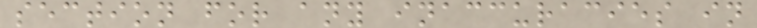section for any inaccuracies in
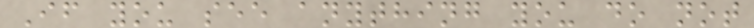If you see anything you do not
